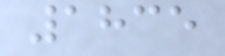1835
